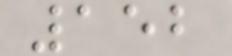152
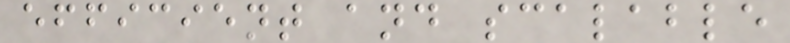efficient and scalable
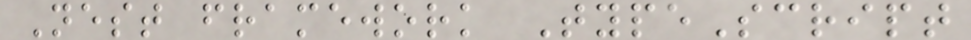Nest framework TypeScript
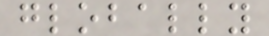globally
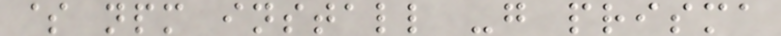$ npm install -g prisma
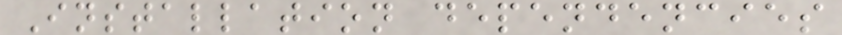Installation dependencies
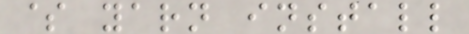$ yarn install
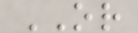OR
